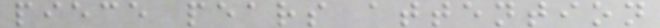piece pears attention
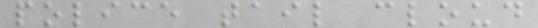police tail cloud
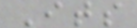Its
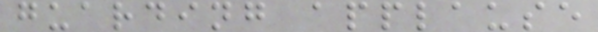guarding applause
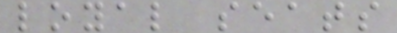loyal seats
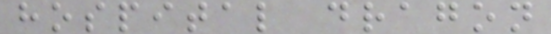hospital dragon
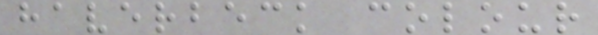haverbeck colour
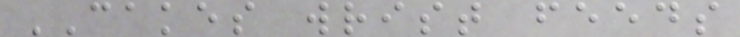CAKES wrist feeds
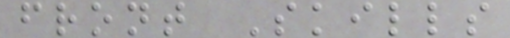front Skills
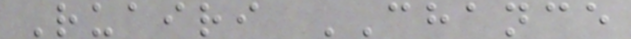Ruairi CHANCE
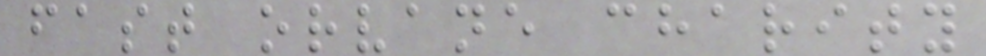fast orvane charity
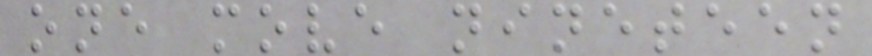one move nineteen
